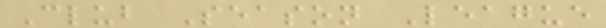Club Season League
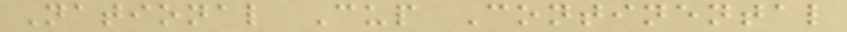National Cup Continental
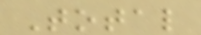Total
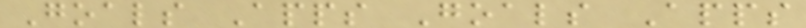Goals Apps Goals Apps
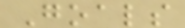Goals
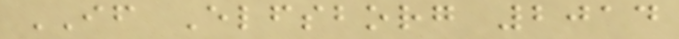IF Elfsborg 2014
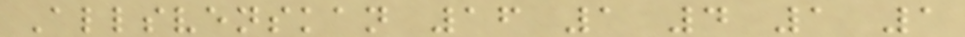Allsvenskan 16 1 4 1 1
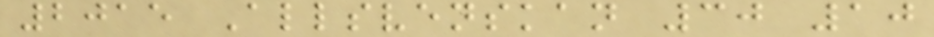2015 Allsvenskan 30 10
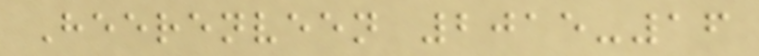Heerenveen 2015-16
